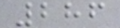286
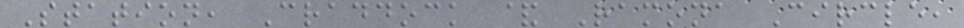Station, Craddock & Ramona Circle,
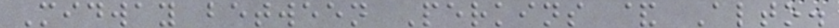Midway between Perkins & Alto.
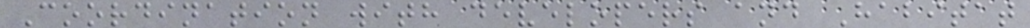Coordination with developers and Habitat
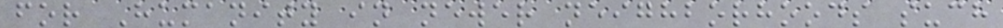for Humanity in newer neighborhoods such
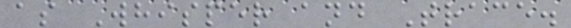as Whisper and Trace.
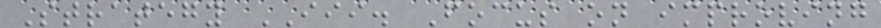Strategy III. Focus on improving
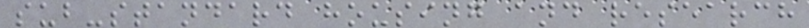sub-standard housing and research
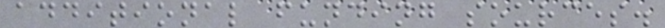additional funding sources.
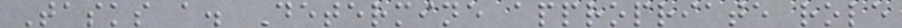Tasks a. Determine appropriate role
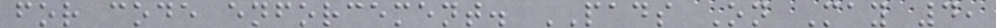for code enforcement. PADS On May 4,
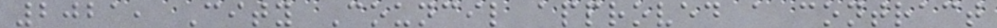2021, City Council approved a contract
